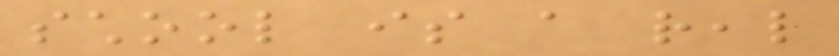school is a real
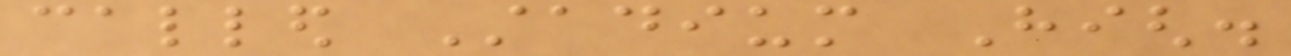called Stadium High.
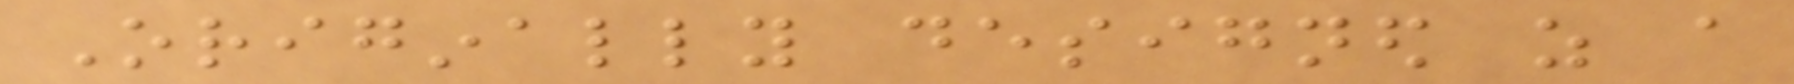Originally designed as a
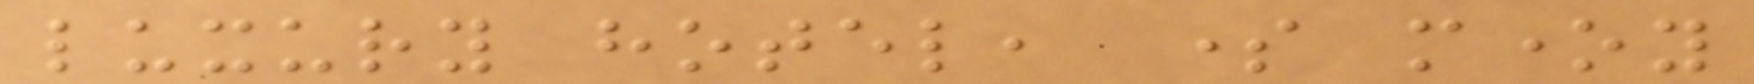luxury hotel, some money
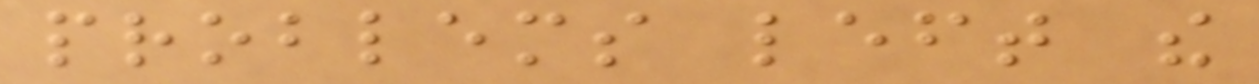problems left the
